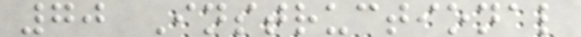70 Instructional
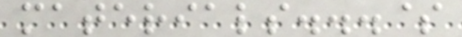materials...$
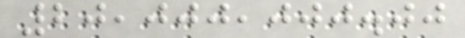20,000,000.00
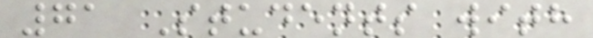71 Students with
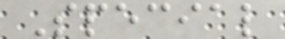Special
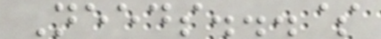Needs...$
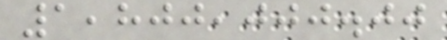1,800,000.00
